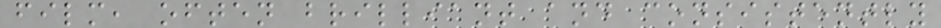film, often brilliant and consistently
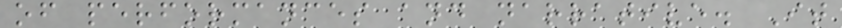of performances and narrative. It
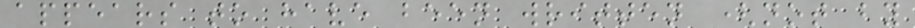appears to have been written (not by
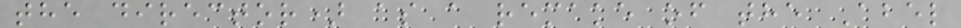the director) as a remake of the Abel
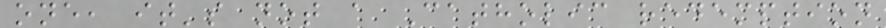one, it's not a Catholic redemption
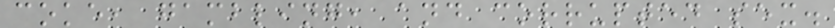coke, gambling, and corrupted sex.
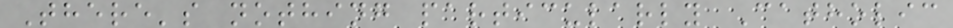There's nothing particularly Catholic
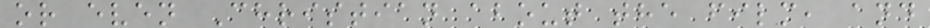or even Christian about the film, and
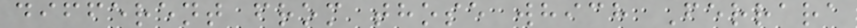different from those which Ferrara
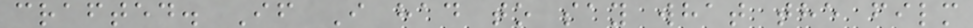crafted. If I had to say what the film
